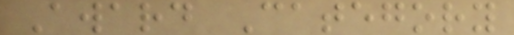Award Category
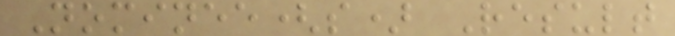Nominee(s) Result
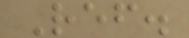Ref.
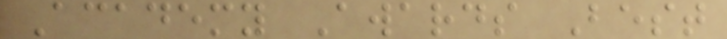Academy Awards Best
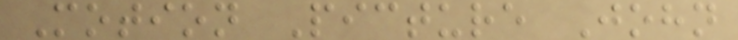Motion Picture John
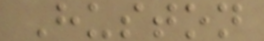Huston
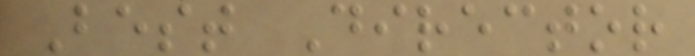Best Director
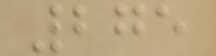275
